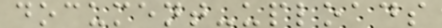document-uploads
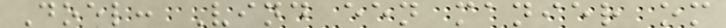Doel: Vind een manier om
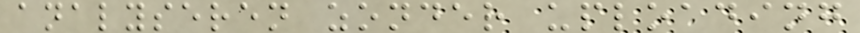analyseren zonder uploading
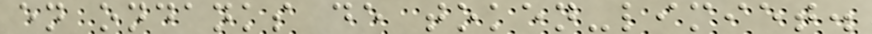en ondanks de token-limiet.
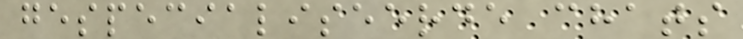gespecialiseerde chats
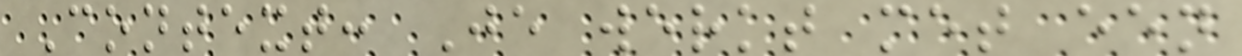Context: Je werkt met een
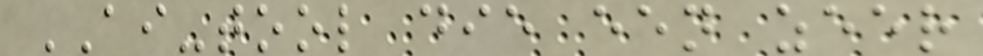AI-tool die een zeer
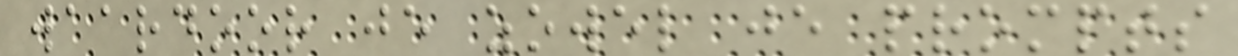waardoor je zowel je prompts
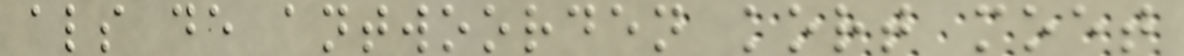als de antwoorden kort moet
